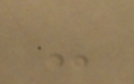-
